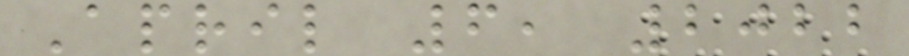April 6, 2022
